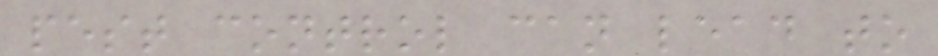pest control can lead to
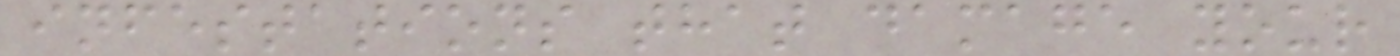infestations that damage your
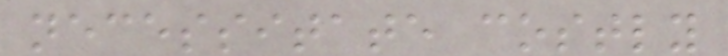necessitate costly
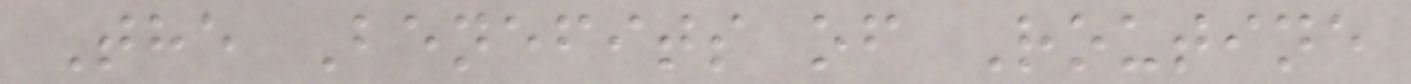The Benefits of Routine
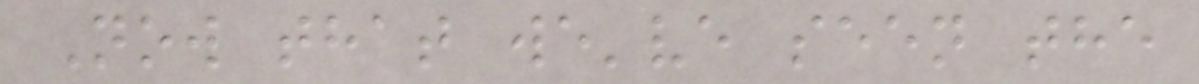Now that we've seen the
